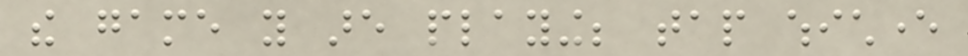the game you are playing; tap whichever
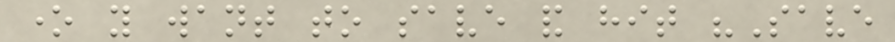one you want to save and hit "Save
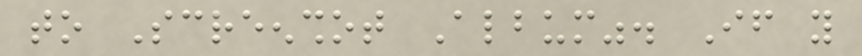to Screenshot Album". If you
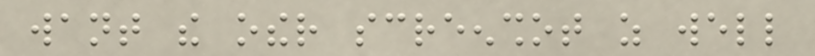want the other screenshot as well
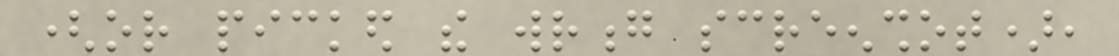(or picked the wrong screenshot),
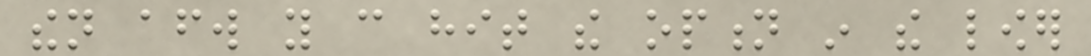then afterward you can hit the option in the lower
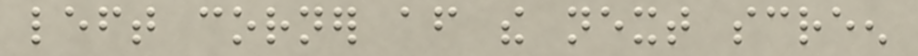left corner after the next screen
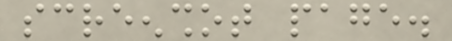screenshot page.
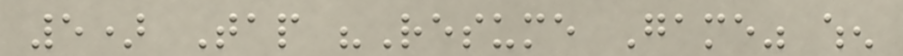5) Tap "Resume Game" when
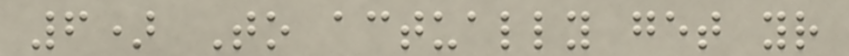6) To actually get your
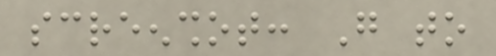screenshot: Go to
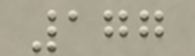177
